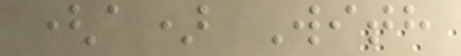(a) With
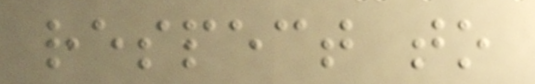respect to
